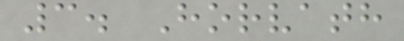3. Horvath
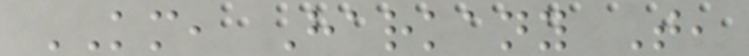KM, Harkany T,
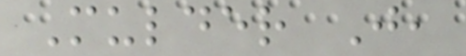Mulder J,
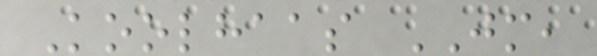Koolhaas JM,
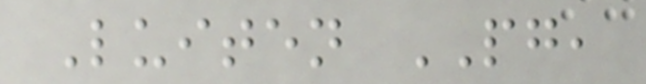Luiten PG,
